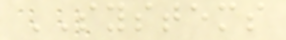SYSTEMS
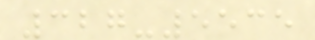327-5535
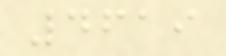4619
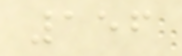156
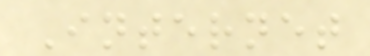Internet
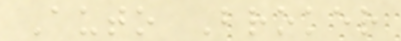Auto Broker
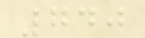740
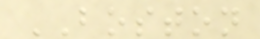BOSTON
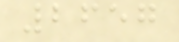2657
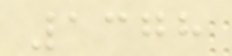1378
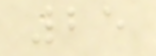25
